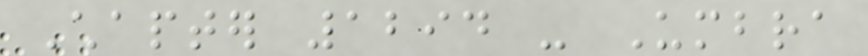Chapter 1294 - Umbra
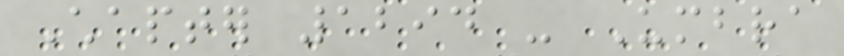Chapter 1294 - Umbra
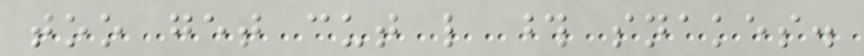too get cut like those snakes.
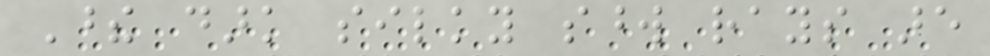These dark silky sword rays are
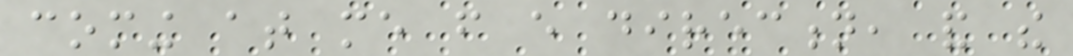coming at me from every direction, and the
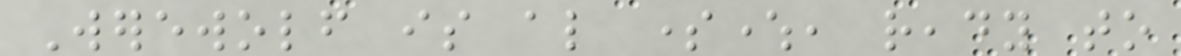Werewolf is also somewhere, ready to
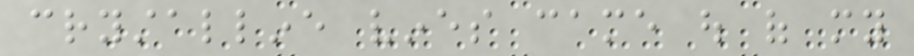crystalline vines came out of my
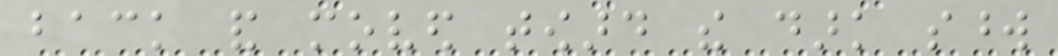back and moved toward the dark sword
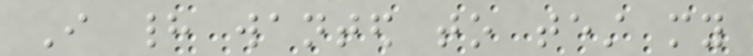I had wanted to test my
